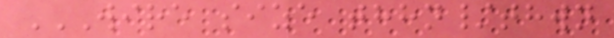WIRE SIZE THHN/THWN
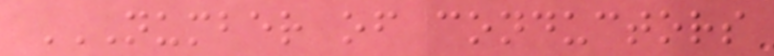NUMBER OF CONDUCTORS
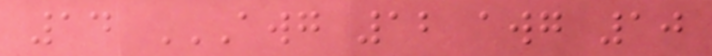14 AWG 12 AWG 10
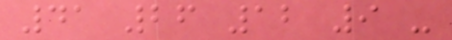41 26 12 9 -
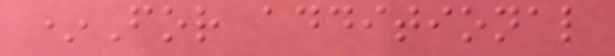*For additional
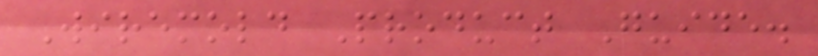Wiremold Product Guide.
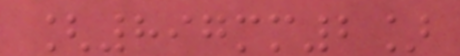[897mm2]
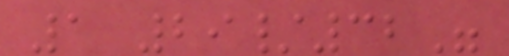1 29/32"
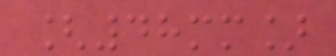[48mm]
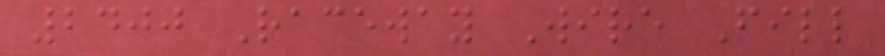2400 Raceway Wire Fill
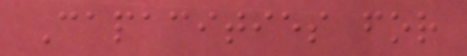Capacities for
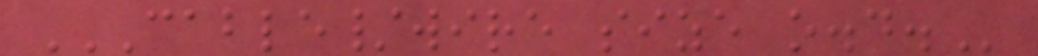CABLE/WIRE SIZE O.D.
